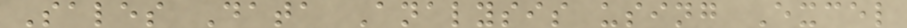Sales Data Analysis using Excel
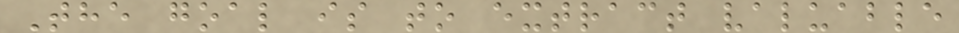The goal is to extract valuable
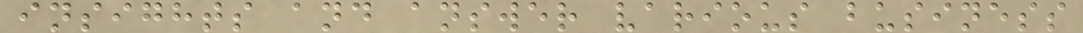insights and answer various business
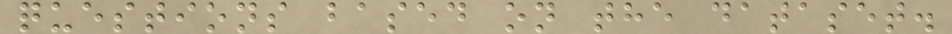questions based on the dataset.
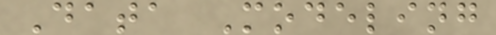Data Modeling
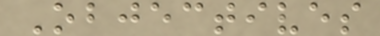Objectives
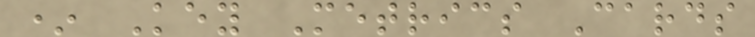* Key Metrics Cards
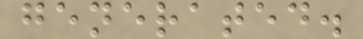generated.
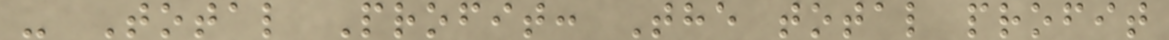- Total Profit: The total profit
